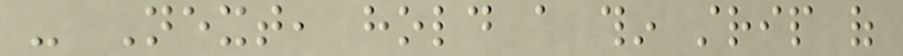- Next, hold a thin strip of
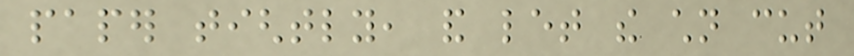paper tightly, and let the children cut
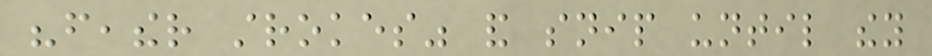"feather strokes" and snip until they
